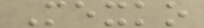Mexko
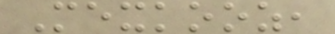Mexkooz,
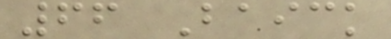66 Baick
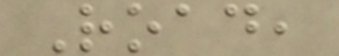Road,
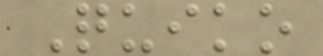Quiko
